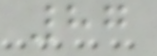87
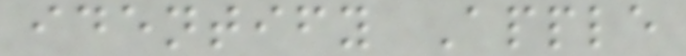identify Apple
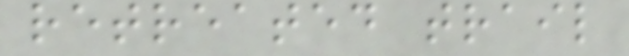retreated trail
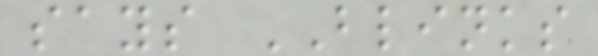says BLINKS
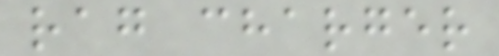rag charger
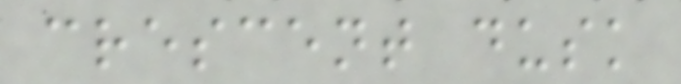crescent dusk
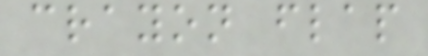crayon flap
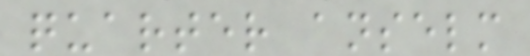quarter anselm
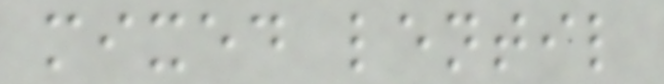mixed lentil
